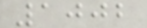1002
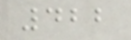422
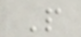P
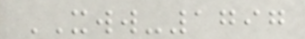XWW-1797
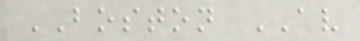BOSTON AV
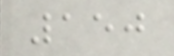150
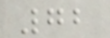72
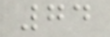74
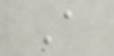A
